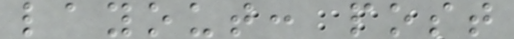layout: post
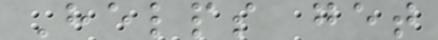Helps get
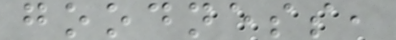goodness,
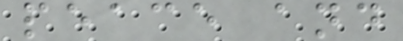peace and
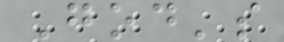God's
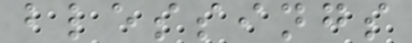blessings
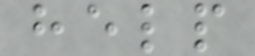help
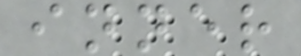inner
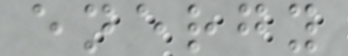energy
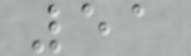51
